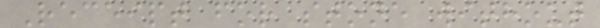Receipt for stone without
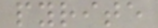pyrite
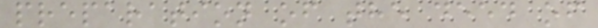preparation of the deed of
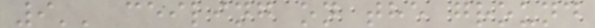9'' ceiling on the ground
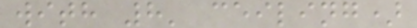with 8' ceiling)
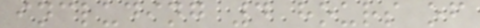including 4 hours of
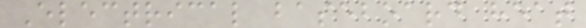Electrical baseboard heat
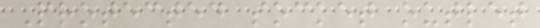Protected socket outlet
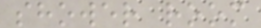shower room
